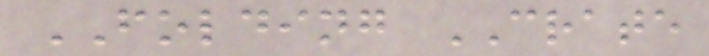FOLDING CRATE
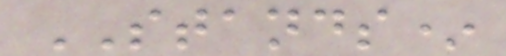STANDS*
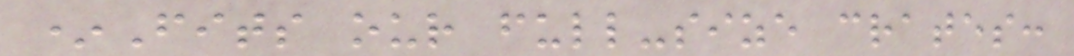*Fits our full-size crates:
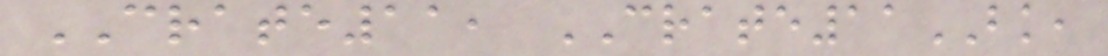CRATE11, CRATE11BK,
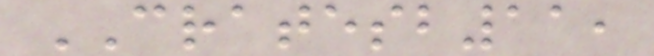CRATESB11,
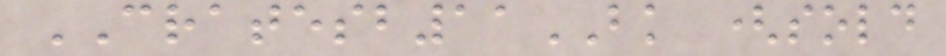CRATESB11BK (sold
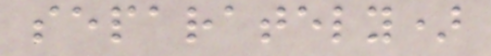separately)
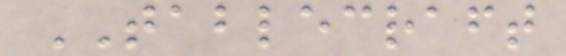TABLECRAFT
